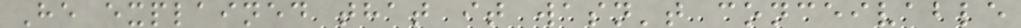He explained that it wasn't conceivable
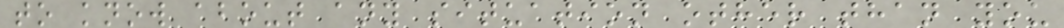to know about any situation other than you
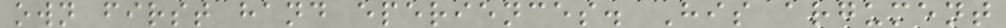own first hand eperiences. His argument
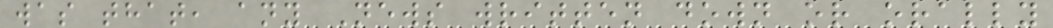was that, any News written down or orally
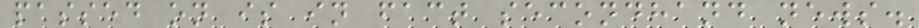passed on is in fact secondhand news.
